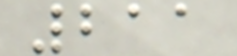211
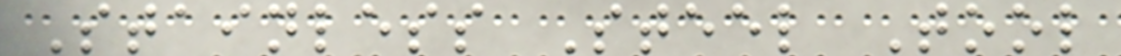Stainless Steel Tool
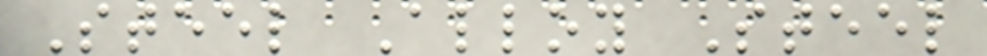Steel Alloy Steel
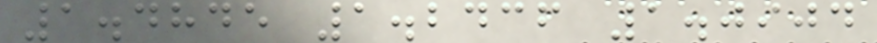1.4845 1.2436 1.0904
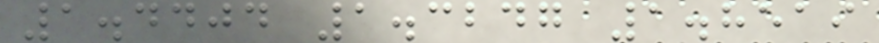1.4404 1.3247 1.8519
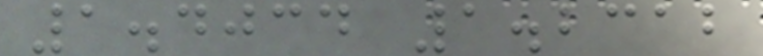1.4034 1.2312
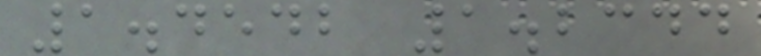1.4542 1.2344
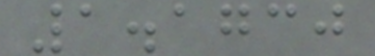1.1730
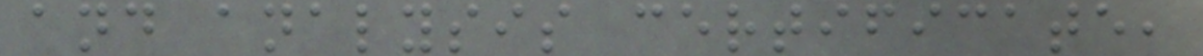and analysis certificate,
